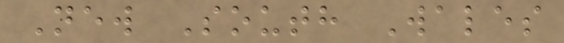New South Wales
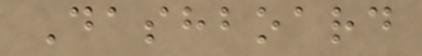Dashboard
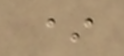*
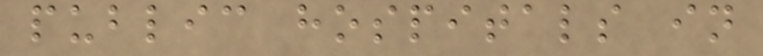public hospitals in
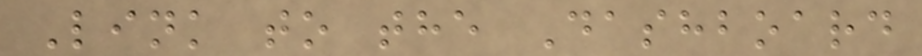Link to the Dashboard
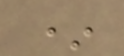*
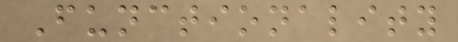Functionality
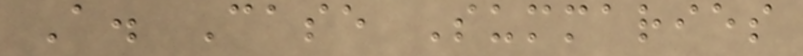A. Case Summaries
